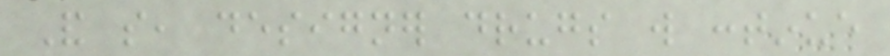And so, designer drugs will continue
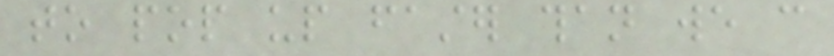to pop up faster than we can
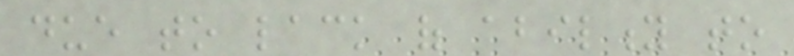due to lack of ability to
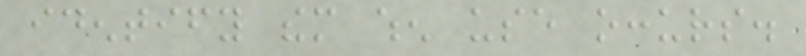identify them when use occurs.
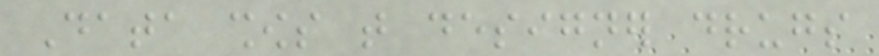Data shows that designer drugs
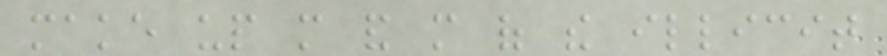make up more and more of the illicit
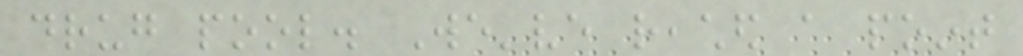drug pool. We've reached a point
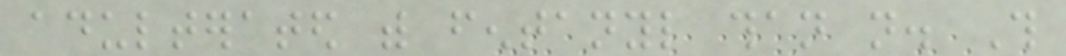adulterated with fentanyl than not. This
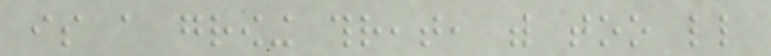is a growing threat, with too little
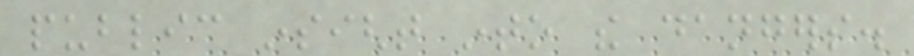public insight into the dangers.
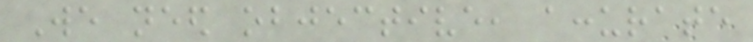We need objective, accurate
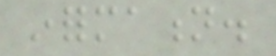information.
